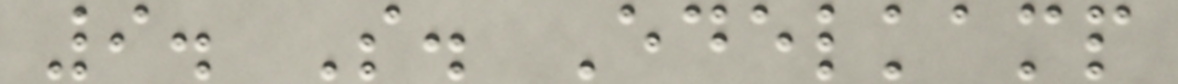9. S. Edelkamp
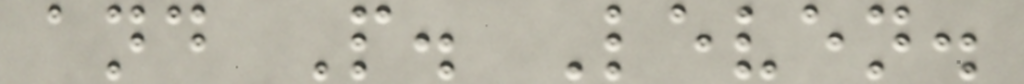and P. Leven.
